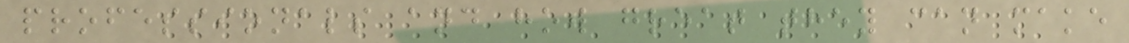professionals and how great they can make
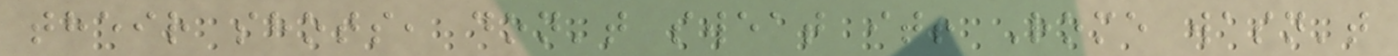their shots, don't sweat it! Rome wasn't
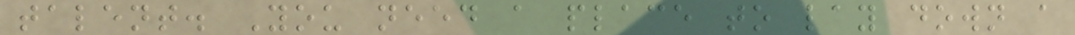talent. You need a place to lay down a
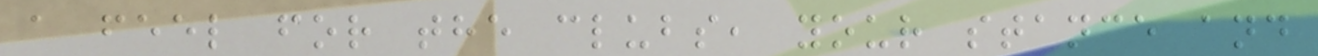a feel for the clubs, your stance and
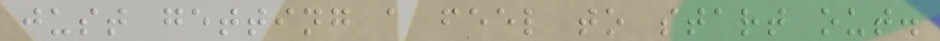just getting a feel to start out.
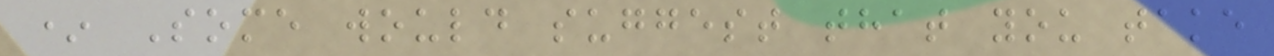* Some would suggest that you take
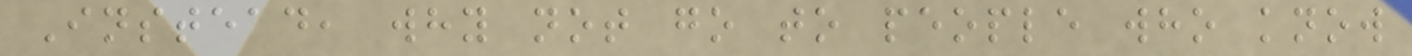Instead, why not go to people who know
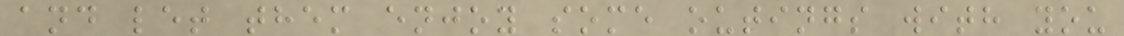and let them enjoy some outings with you
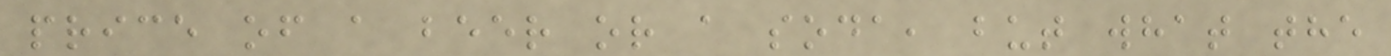price of a beer or a soda, but what the
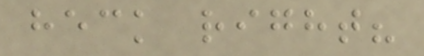heck right?
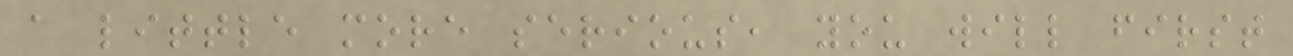a little more serious, you will first
